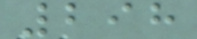298
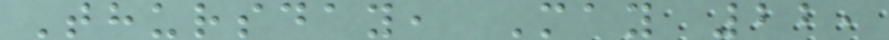Thursday, May 22,
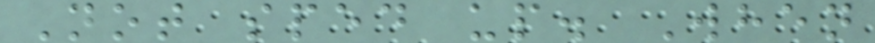Not sped up. When
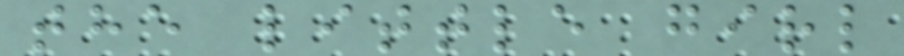the little girl
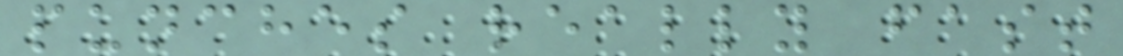punches really fast
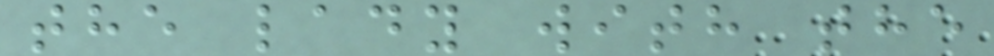the lady with the
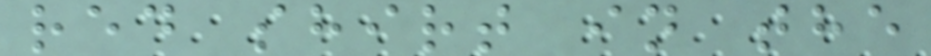red shirt in the
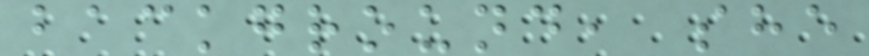background, she
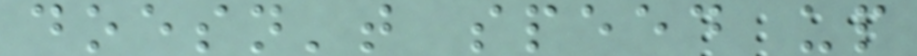doesn't speed up
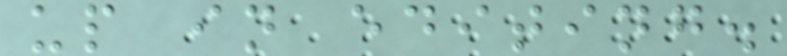up in editing.
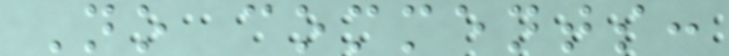No comments:
